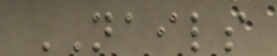NAILS
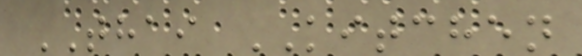THAI KITCHEN
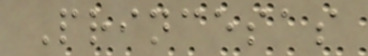Princesas
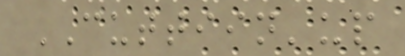CUTTIIN'up
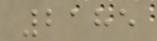2185
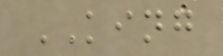KING
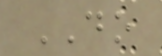DO
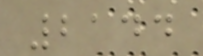2144
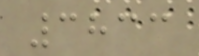3833
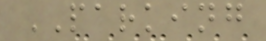PARKING
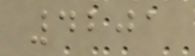4201
